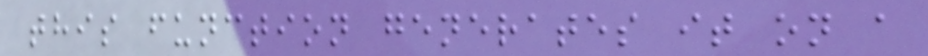this function generates it on a
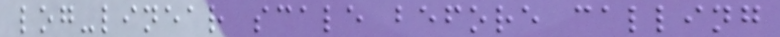log-linear scale before calling
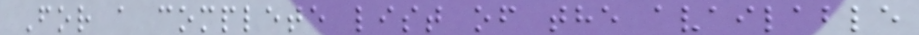For a complete list of the available
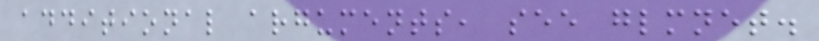additional arguments, see glmnet.
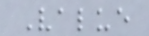Value
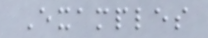Examples
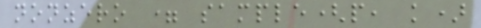nonzero = sample(p, k)
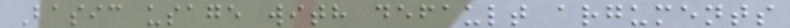Basic usage with default arguments
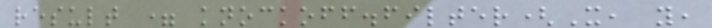result = knockoff.filter(X, y,
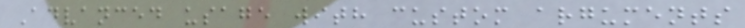Advanced usage with custom arguments
